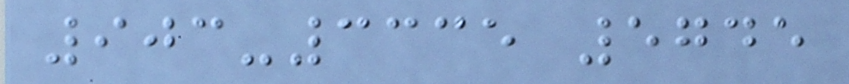903-3335 5745
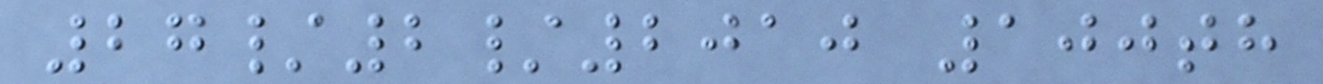27/2/2010 100th
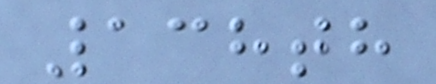138th
